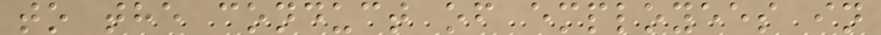to the conduct of employees in
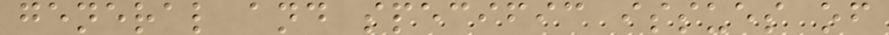general and specific issues of
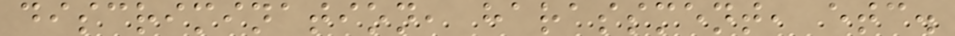discrimination, harassment, etc.
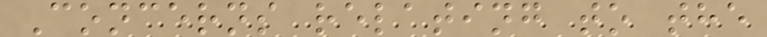Concerns relating to the
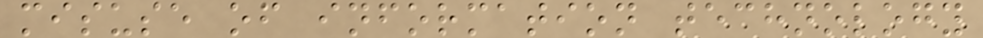misuse of information technology
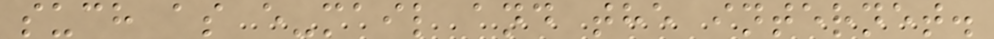such as e-mail and the internet.
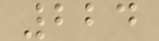224
